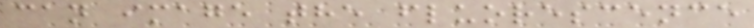can image the fluorescence
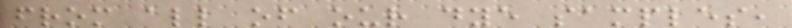from all of our dye samples,
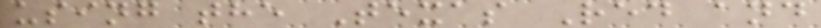using the Texas Red and
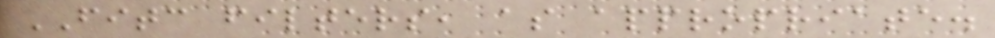FITC filters, as appropriate.
